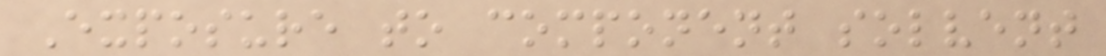Exposure to component solvent
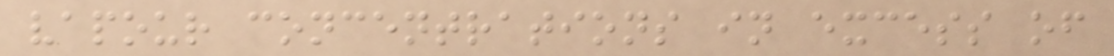vapour concentrations in excess of
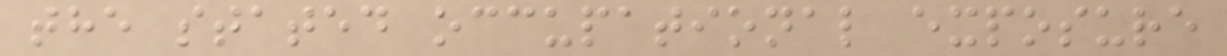the stated occupational exposure
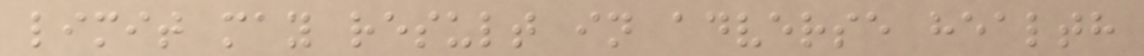limit may result in adverse health
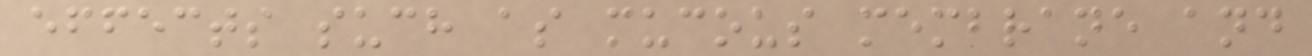effects such as mucous membrane and
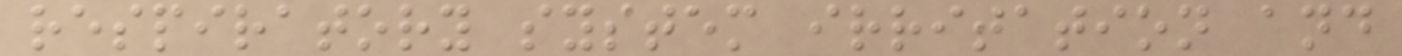respiratory system irritation and
